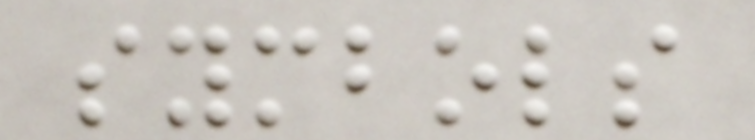symbols
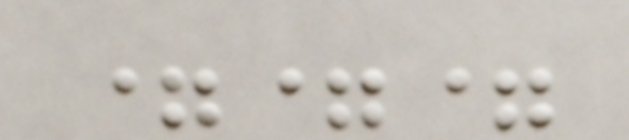===
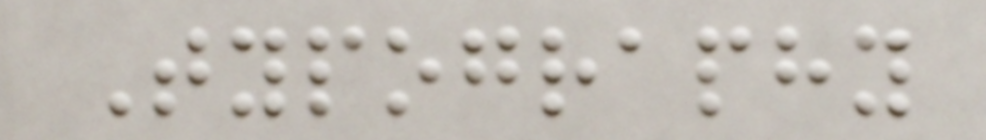Typography
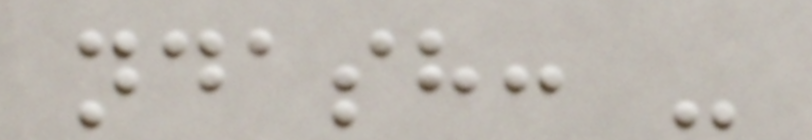ndash: -
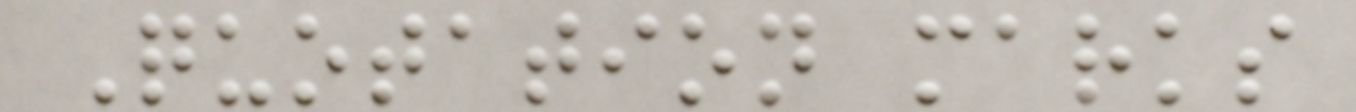Quotation marks
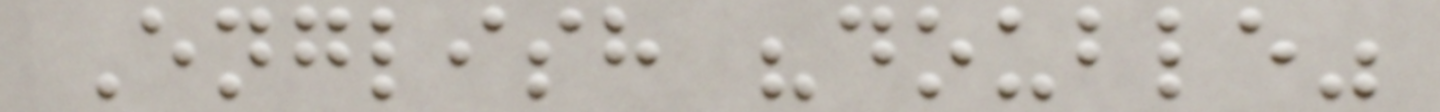English "double"
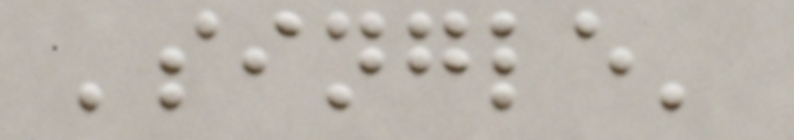'single'
